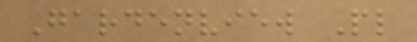Gardenview Pl
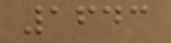1643
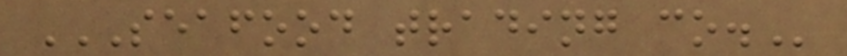SEAFOOD TRADING CO.
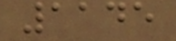1145
